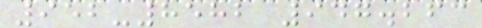952-8582 947.263
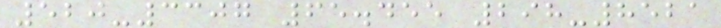520-3307 65.455 298-8521
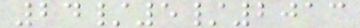24/5/2013
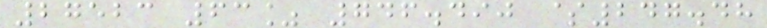27523 63% 746.490 $247.48
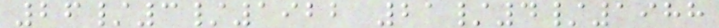26/3/1922 21/4/1988
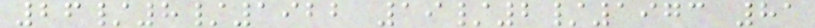26/8/1922 19/2/1973 81
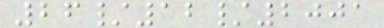26/12/2001
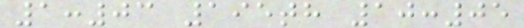1:03 195th 10:05
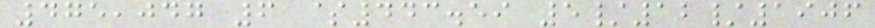475,047 6 $443.59 5/12/1906
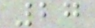27
